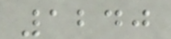1240
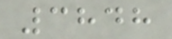3848
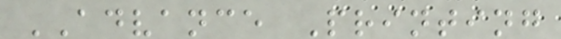ADVANCE Printing
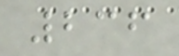236
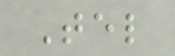Tel
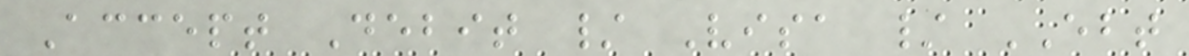Accept Debit / Visa / EBT
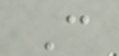C
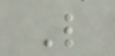L
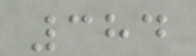384
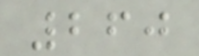260
